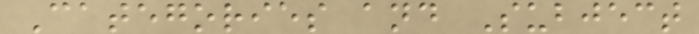Categories and Subject
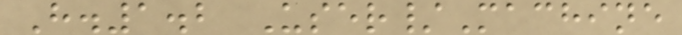H.1.2 User/Machine
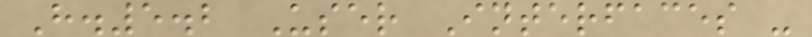H.5.2 User Interfaces -
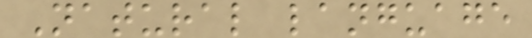Natural language
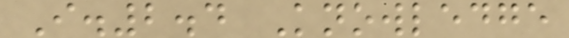I.2.4 Knowledge
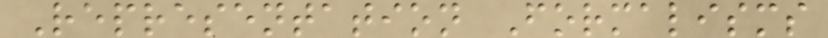Representation Formalisms
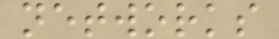networks
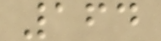164
